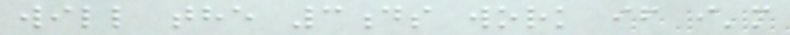will the 3ds work if i'm
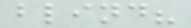blind?
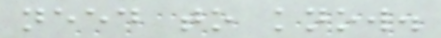need to know.
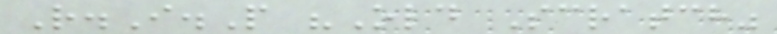R.I.P "Old Scratch"
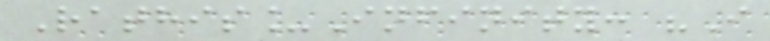Rathis_Infinity: "I
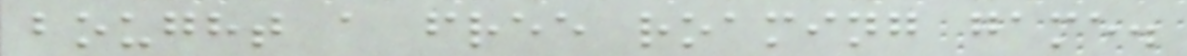bought a free roaming game.
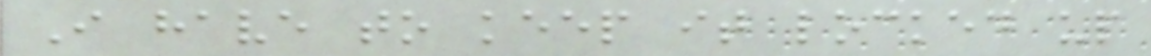I have to keep it locked up
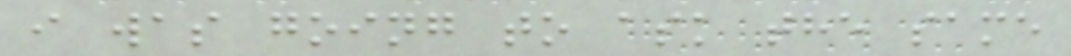i was going to ask the same
